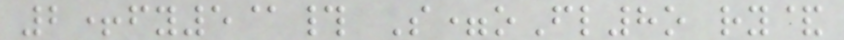2+fy5@# S=oFl8o ry&
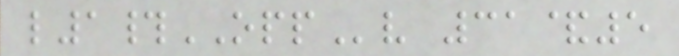l1#OPPv 31&5
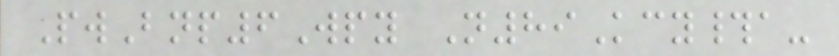PwBnp6Wpy N89Kcy#a-
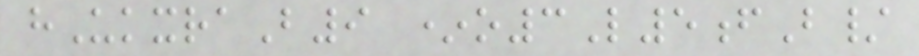hUkxraB9 *o3L5fB/
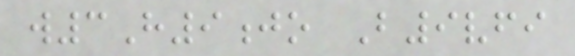w3H9jo B9vfi
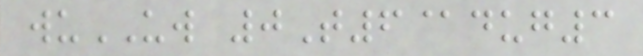wuUW 0T6@dug3
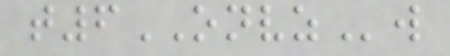t6ONVZw
